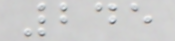245
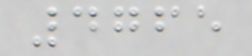4765
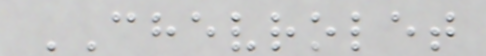CHEVROLET
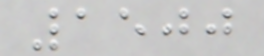1500
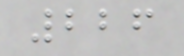226
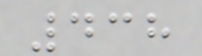438
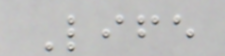Life
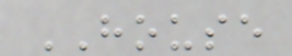HOUSE
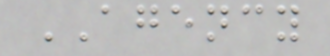AGENCY
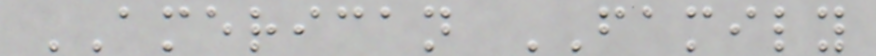AMERICAN FAMILY
